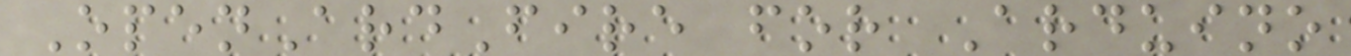OpenArdFire for Arduino
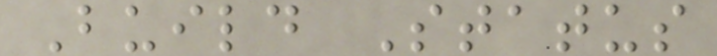Build Status
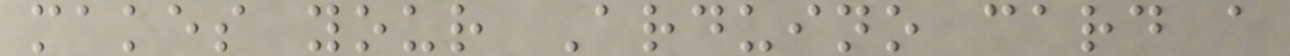makes your Arduino card a
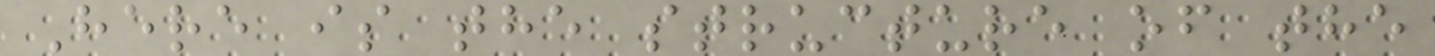Here is the structure of the
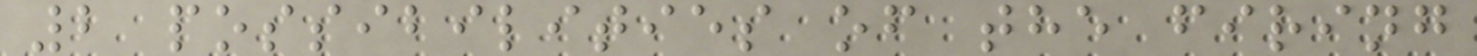2 possibilities of the firing
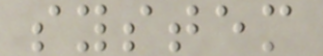system
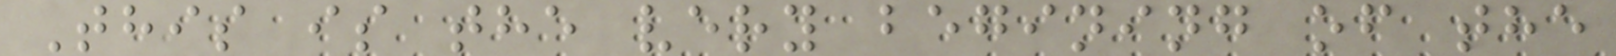This is the very begining of the
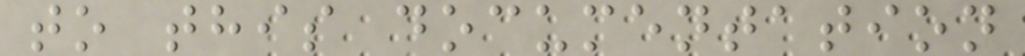to this documentation
